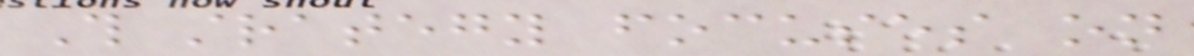This strategy focuses on
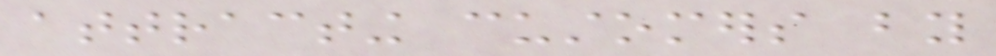attracting customers by
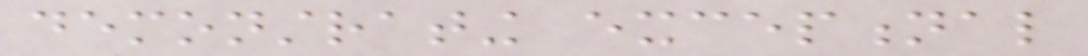demonstrating exceptional
